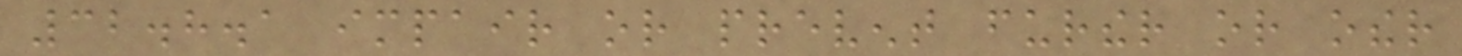32.8.1 impair or prevent further or other
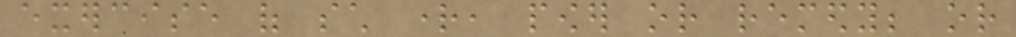exercise of such right, power or remedy; or
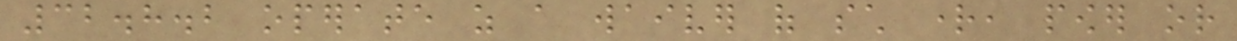32.8.2 operate as a waiver of such right, power or
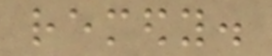remedy.
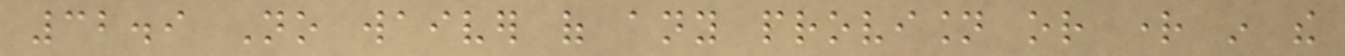32.9 No waiver of any provision or right in the
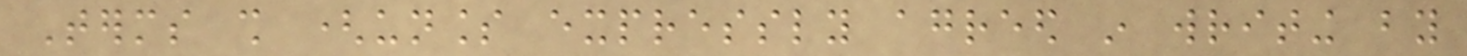Terms shall (unless expressly agreed in writing by
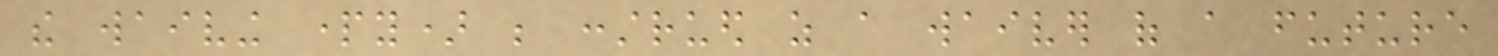the waiving party) be construed as a waiver of a future
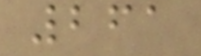261
